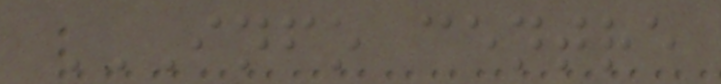INFO CENTRE
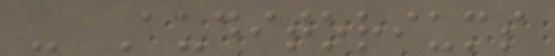- Auditoriums
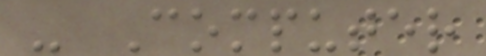- Computer
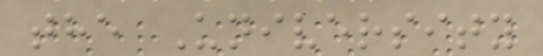the University
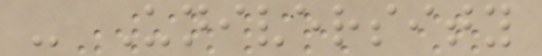- University
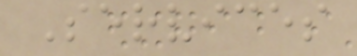Services
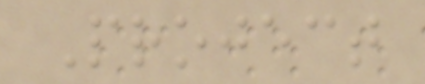Project
